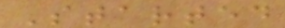Started
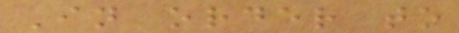In order to
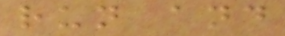run and
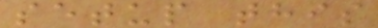setup this
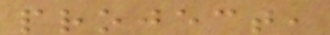project,
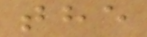the
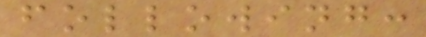following:
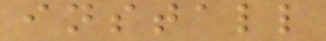install
